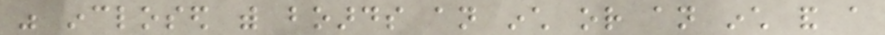was inclosed with boards an inch or an inch and a
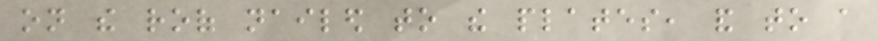on the roof nailed to the plates, and to a
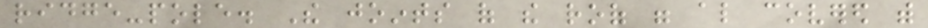ridge-pole. The joints of the roof were also covered with
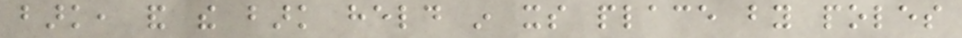bark, and the bark held in its place by poles
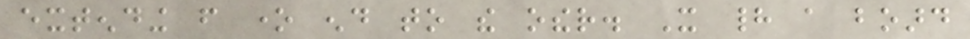extending from one end to the other. It had a board
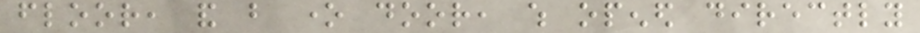floor, and but one door, which opened directly
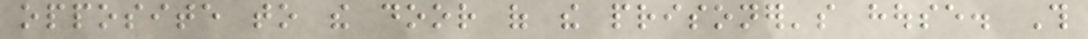opposite to the door of the prisoner's house. This
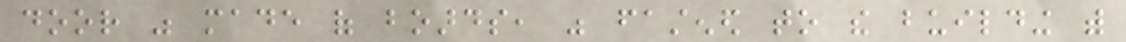door was made of boards, was fastened to the building with
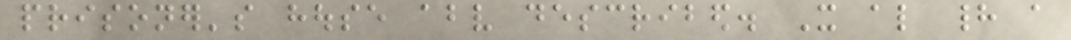prisoner's house above described. It also had a
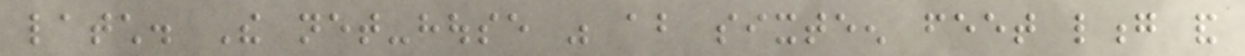latch. The net-house was about sixteen feet long and
